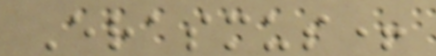Erasmus+
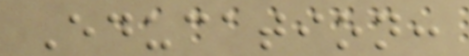Education:
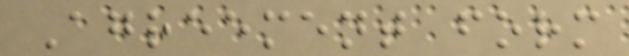Agreement form
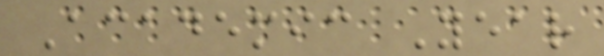Academic Year
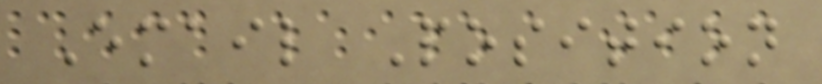Email Position
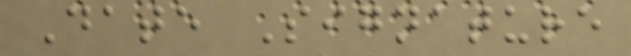Date Signature
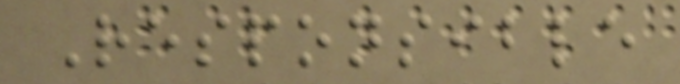Responsible
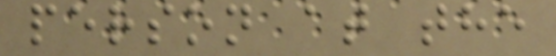person at the
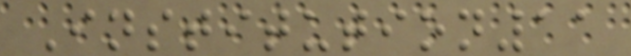Institution11
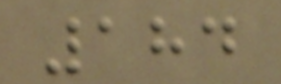184
